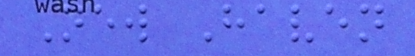New Haven
